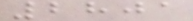2801
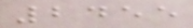2455
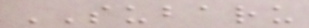SUBARU
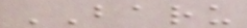BARU
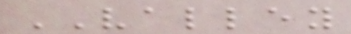VALLEY
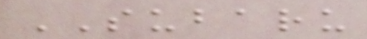SUBARU
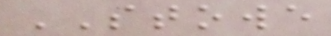STOWE
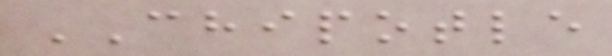CHIPOTLE
